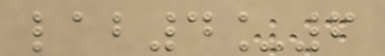lab4_6
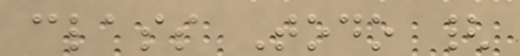class Todo {
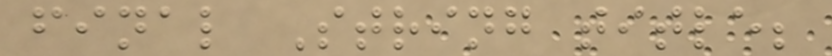final String title;
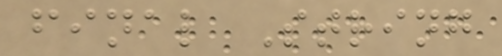final String
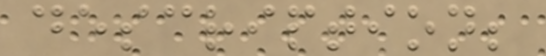description;
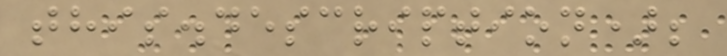this.description);
